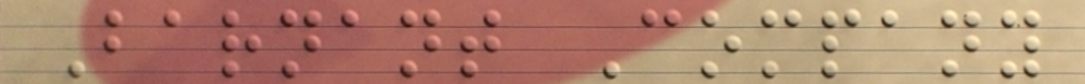Barnant Company
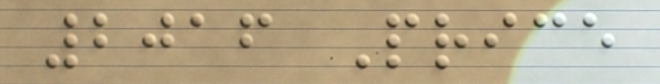2016 Price
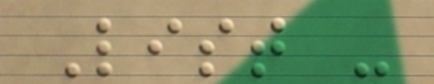List -
